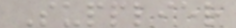Supplier
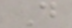D
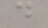d
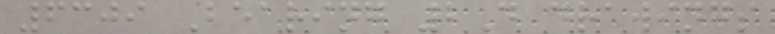6309 Bearing 2D drawings
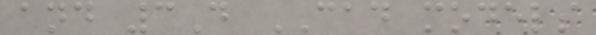and 3D CAD models
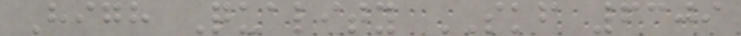High Quality SKF 6309
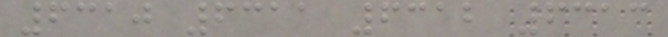6310 6311 6312 6313
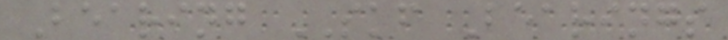Bearing SKF Bearings
